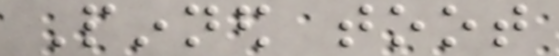Pinned toot
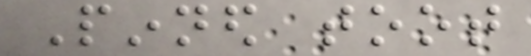Pinned toot
